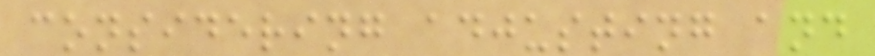considering adjusting and
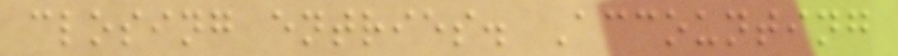closing entries. Accounting
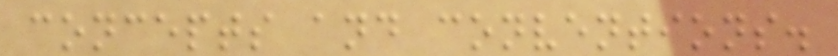concepts and conventions.
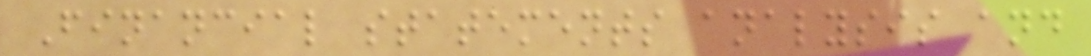Financial statements analysis and
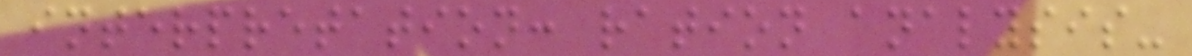interpretation: ration analysis-
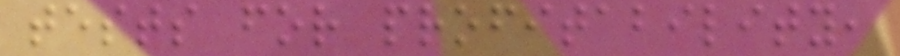tests for profitability,
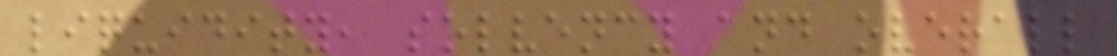liquidity, solvency and overall
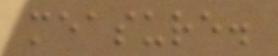measure.
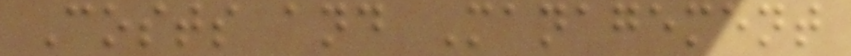Costs and Management
